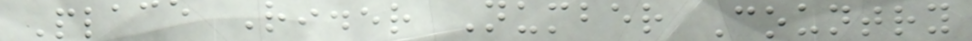Place Rider Number Country
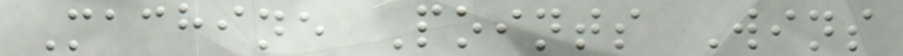Machine Points Wins
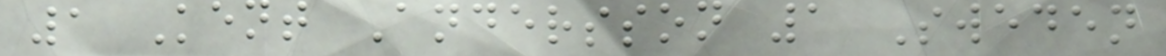1 Kent Andersson 1 Sweden
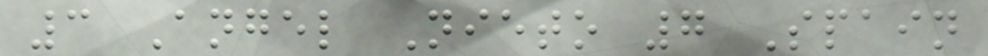3 Angel Nieto 7 Spain
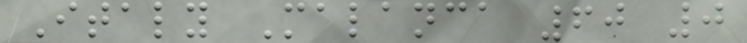Italy Malanca 60 0
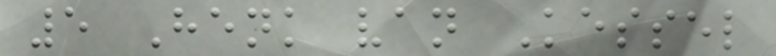5 Henk van Kessel
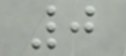0
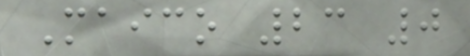Maico 23 0
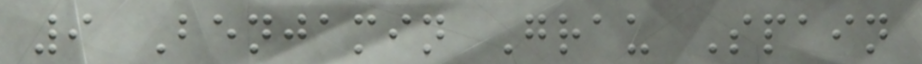9 Benjamin Grau Spain
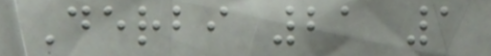Derbi 21 1
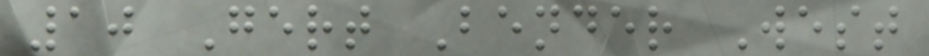10 Gert Bender West
